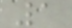1
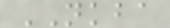NKBA
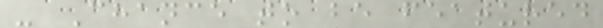- Chance to be featured
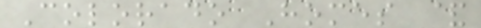Colorado Homes &
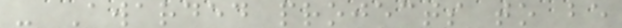- Awarded projects to be
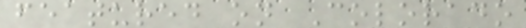featured on Colorado
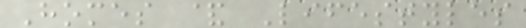Homes & Lifestyles
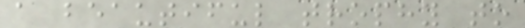a beautiful trophy to
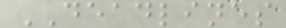DEADLINES
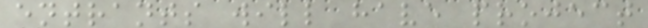entrants will have project
